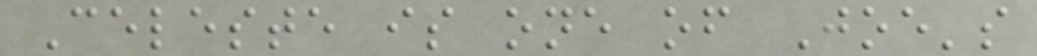Celeste is one of Joe's
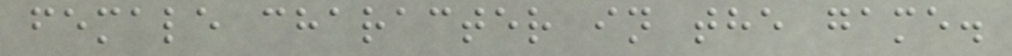female character in the game.
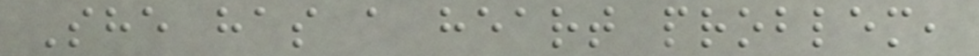She has a heart problem,
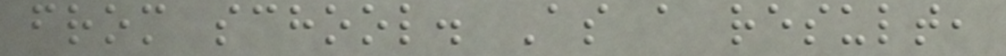from school. As a result,
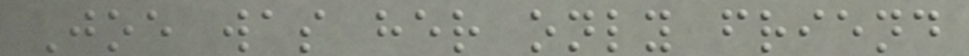Joe was her only friend
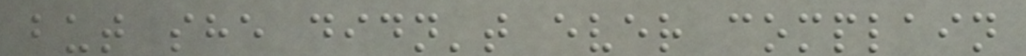but she didn't ever complain
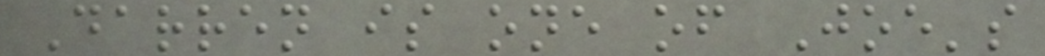Darren is one of Joe's
